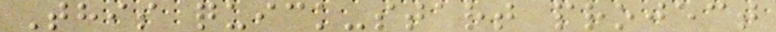This quick-start project
